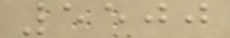5500
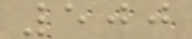500
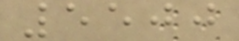5500
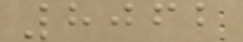8062
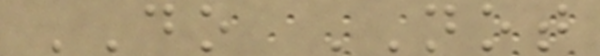DO NOT
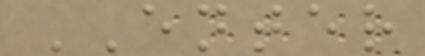ENTER
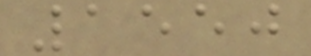1550
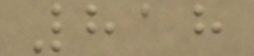818
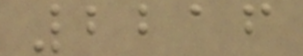2216
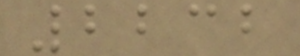2232
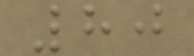80
